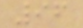96
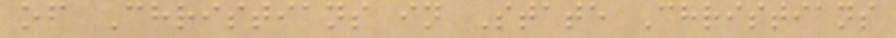of Christians in State Christians
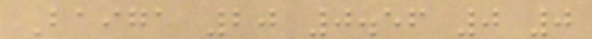Baiga 20 0.56 0 0
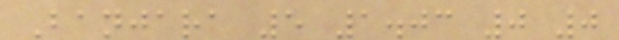Banjara 5 1.03 0 0
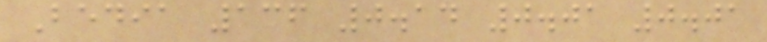Bedia 136 0.14 0.01 0.01
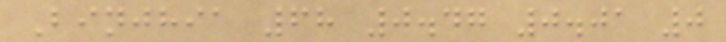Binjhia 68 0.47 0.01 0
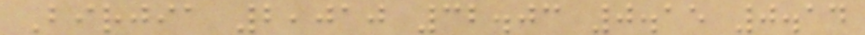Birjia 2,010 32.03 0.15 0.14
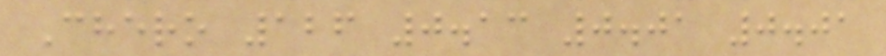Chero 126 0.13 0.01 0.01
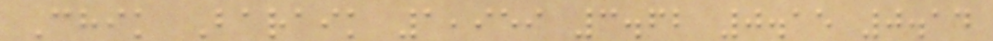Chik Baraik 1,959 3.62 0.15 0.14
